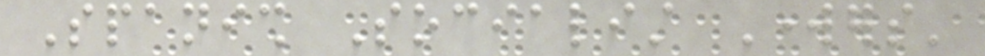Spanish Socialist Workers'
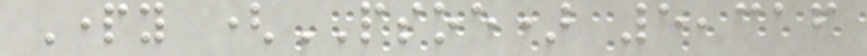Party (PSOE) 5,316
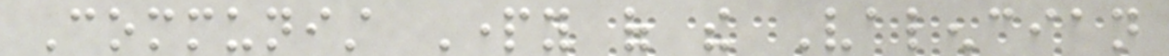Communist Party of the Valencian
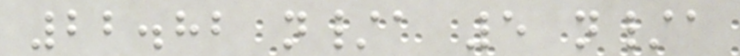22.82 n/a 5 n/a
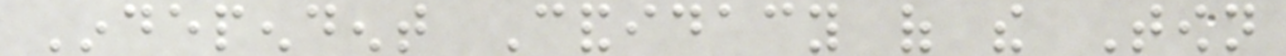Independent Candidacy of the Town
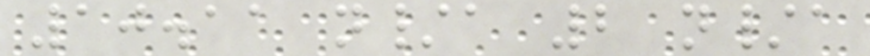10.11 n/a 2 n/a
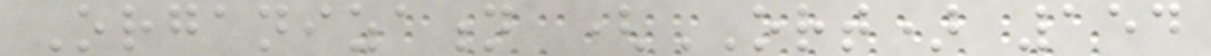Organization (ORT) 154
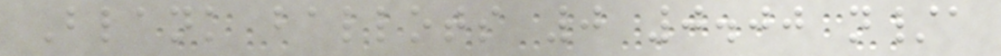Blank ballots 0 0.00 n/a
